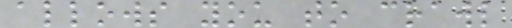allows you to crawl
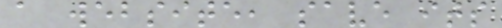a website, save its
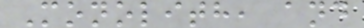Monolith, and
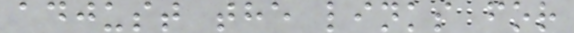adjust the links for
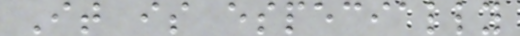It is especially
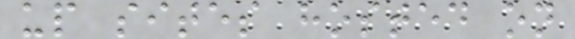up sites hosted on
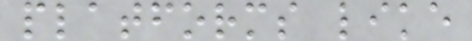platforms like
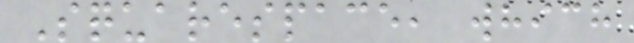Squarespace, which
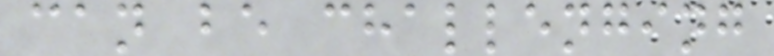can be challenging
